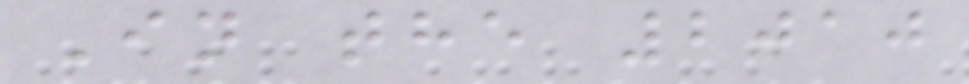In the 2010
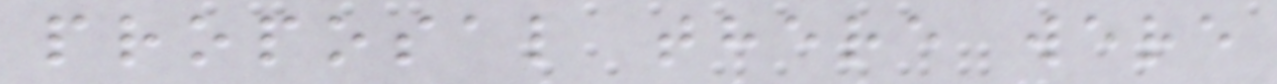proposal there were
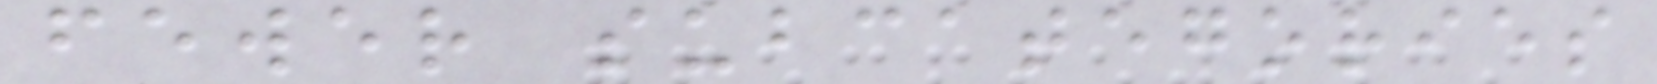fewer subcategories
